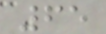65
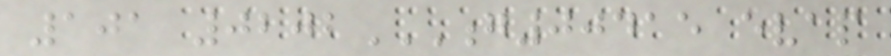101 0202G00415 EVAP
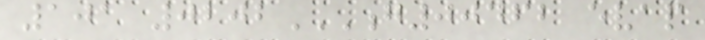101 0202G00462 EVAP
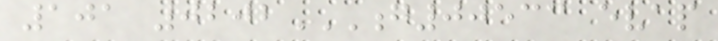101 0202G00533 EVAP
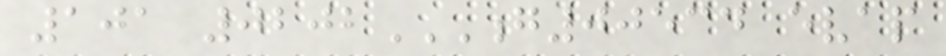101 0202G00534 EVAP
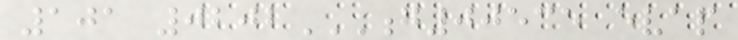101 0202G00535 EVAP
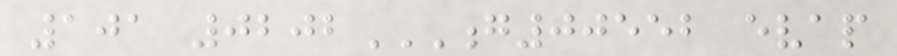101 0202G00552 EVAP
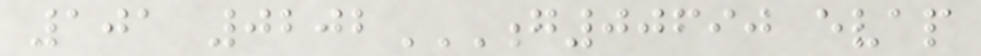101 0202G00690 EVAP
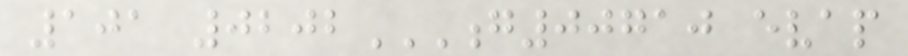101 0202G00710 EVAP
